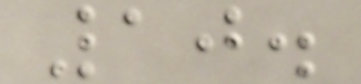10.
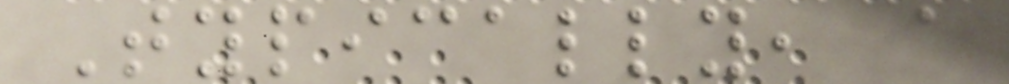Typically, a
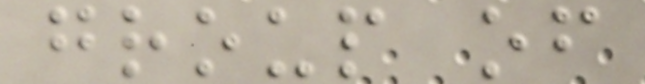group of
